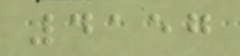4157
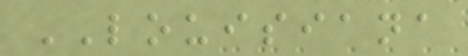LOUISIANA
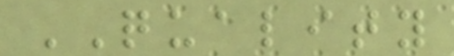QUALITY
